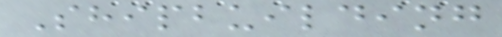Shipbuilding
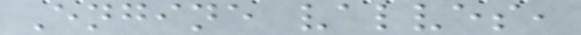Engine valves,
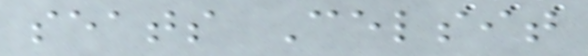seats Celsit
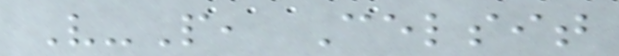V-P, Celsit
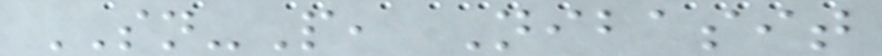SN-P, Nibasit
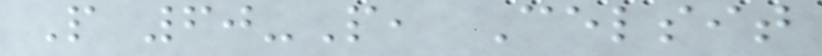P 60-P, Celsit
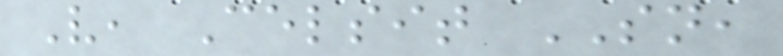V, Celsit SN,
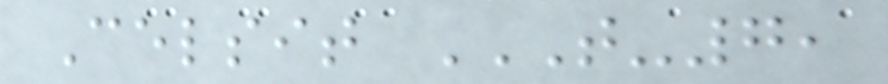Celsit T-7,
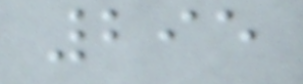295
